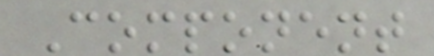Component
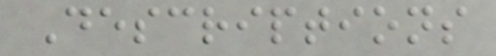Descriptions
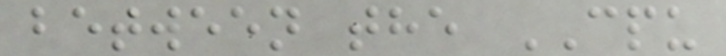between the CPU
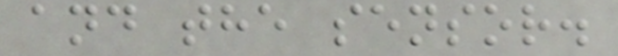and the sensor.
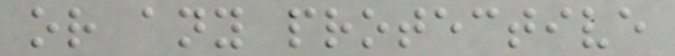or any protective
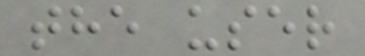the user
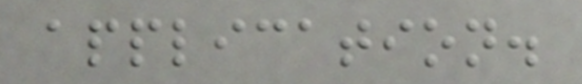application.
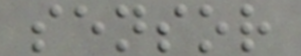sensor
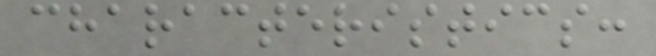characteristics:
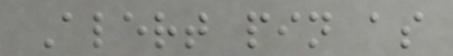Alert pin as
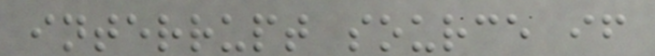interrupt source if
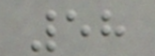58
